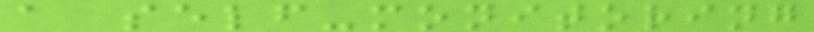a self-monitoring
